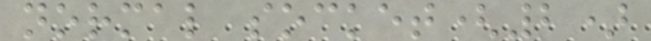normal socket(2)
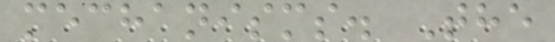mechanisms. The
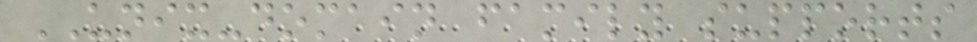UNIX-domain family supports
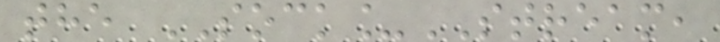the SOCK_STREAM,
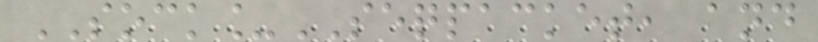SOCK_SEQPACKET, and
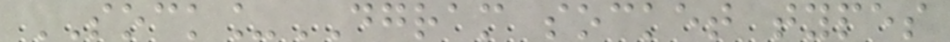SOCK_DGRAM socket types
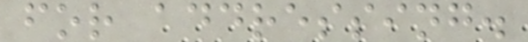for addressing.
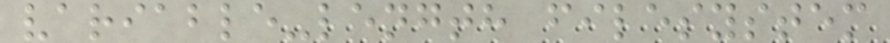variable-length filesystem
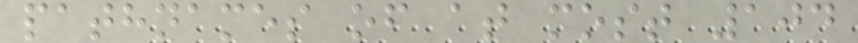pathnames of at most 104
